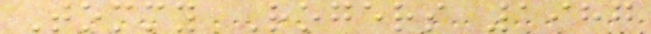Tommy Rogers 1987
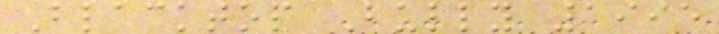Blacktop Bully 1995
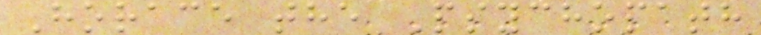Horace the Psychopath
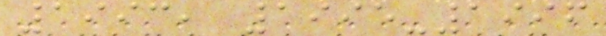1993, 1995-1996
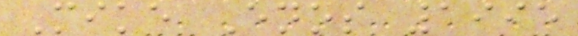Mike Enos 1995
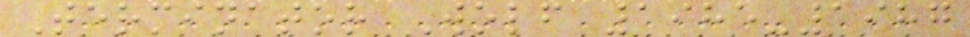Terminator Wolf 1985-1987
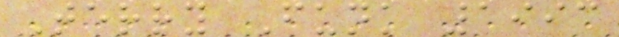Terry Funk 1993
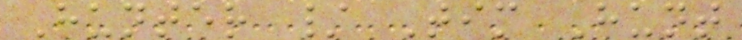Hunter / Tim Hunt
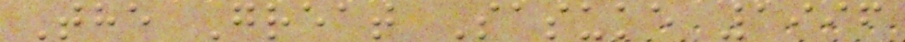The Great Sasuke 1996
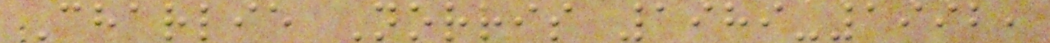Charlie Norris 1989-1992,
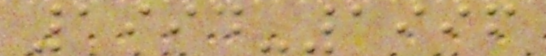1994-1996
